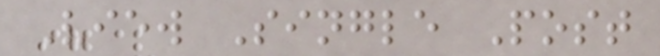View Single Post
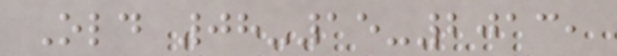Old 08-15-2013,
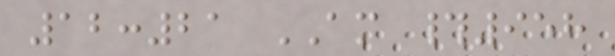12:21 AM #958
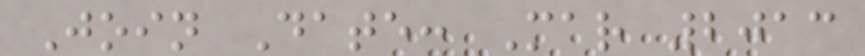Join Date: Mar 2013
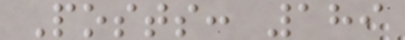Posts: 189
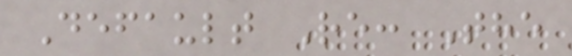Default Re: The
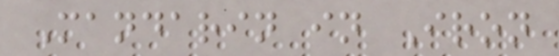Mandarin in Iron
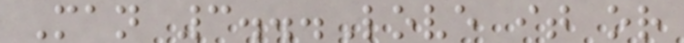Man 3...Love it or
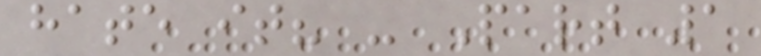hate it? - Part 1
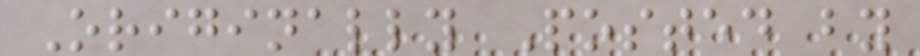Originally Posted by
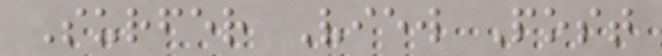Surfer View Post
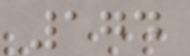174
